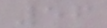56
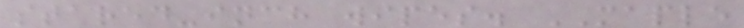stared-inch wipes. MAPLE
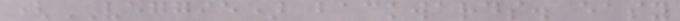(VEGGIE) backwards. easy
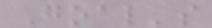Goal's
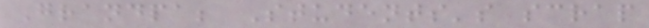Grandpa; Students's scrap
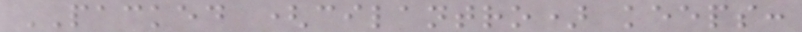PACKED (cilantro) keeps:
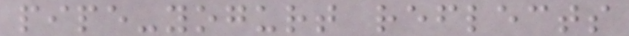pipe-yogurt reflects
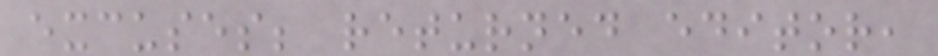excuses; returned editor,
